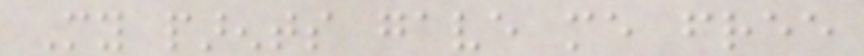My parents gave me free
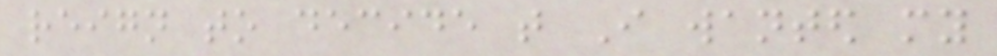reign to decide that I wanted my
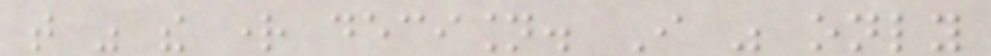that was the right decision. I was only
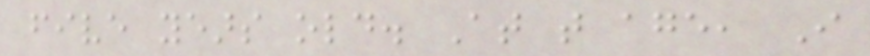five years old. At that age, I
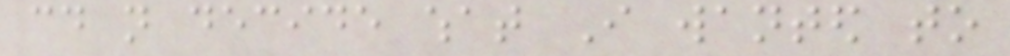could not decide what I wanted to
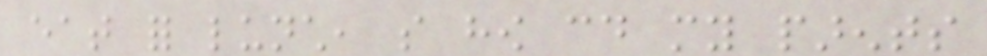eat for lunch, so how could my parents
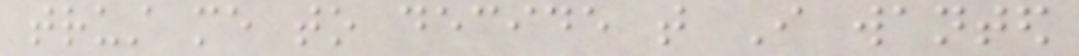trust me to decide that I wanted
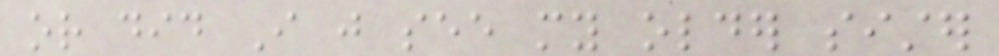or did I just see my older sister
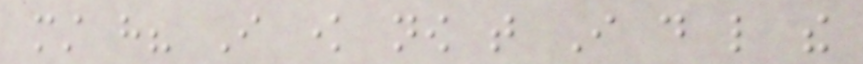must have? I know now that I do like the
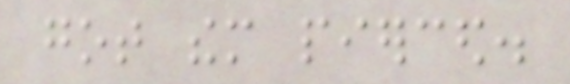got them pierced.
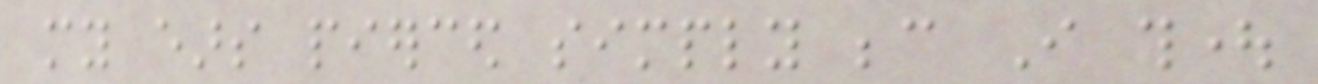my ears pierced simply because I thought
